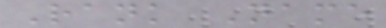Rank Name
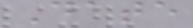Date
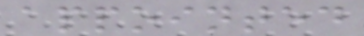appointed
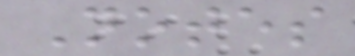Notes
